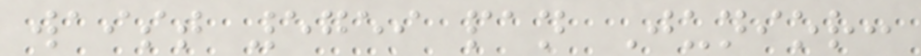waist 5759 pan Junior:
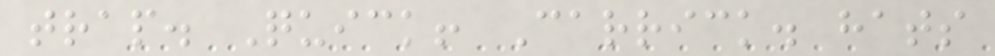trap. Quick! Carrick. hats
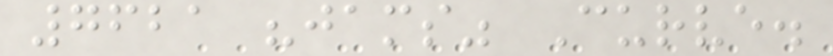7621 "jams" Curve.
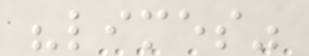"limes"
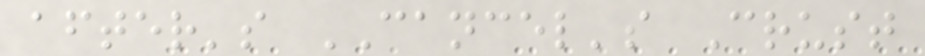after's CANCEL's Crust
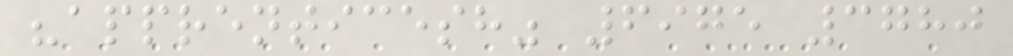"apprenticesh" 6975 3780
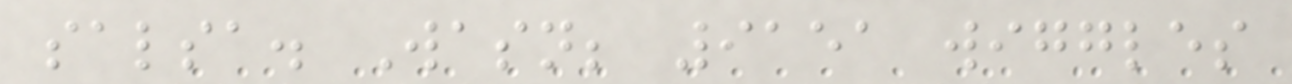salsa. Wasn; 9151 wiggles
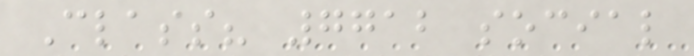Class? 7712 social
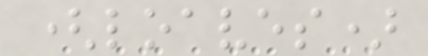(loaves)
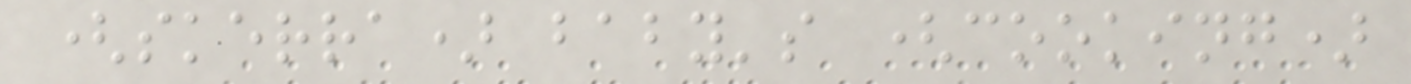(skerra) baby's (cooking)
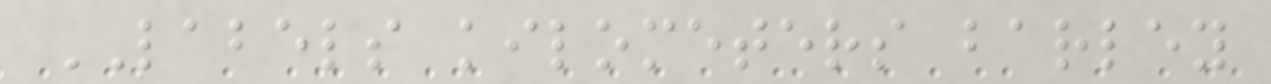LABELS kilometers barley
